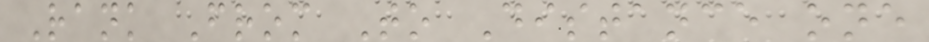Rank From To Distance one
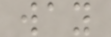way
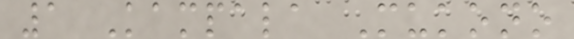1 Kampala Mukono
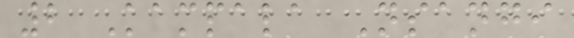2 Kampala Nsangi
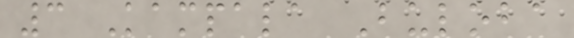3 Kampala Buloba
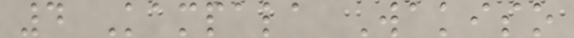4 Kampala Wakiso
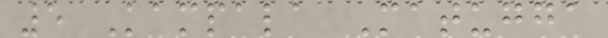5 Kampala Matugga
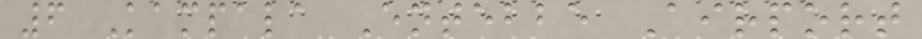6 Kampala Entebbe Airport
